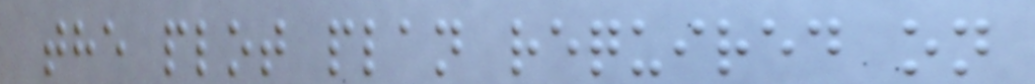the plot plan required on
